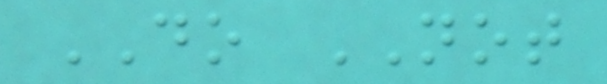DO NOT
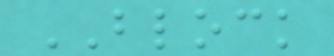BLOCK
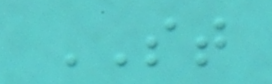ST
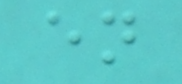en
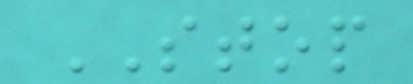STOP
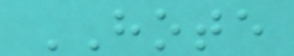HOTE
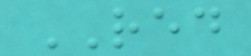RED
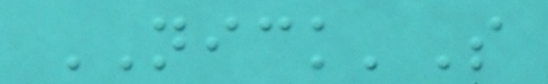NICK'S
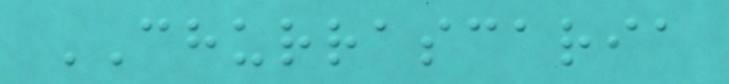CHURRASCARIA
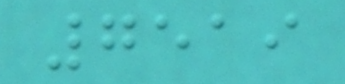7519
